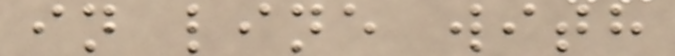in line with
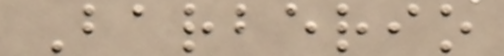Barberio
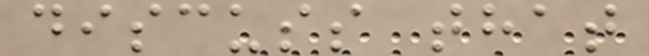discuss that
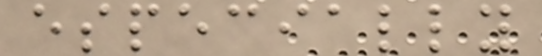especially
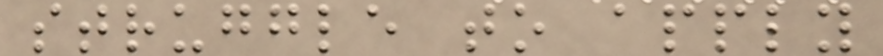struggle to apply
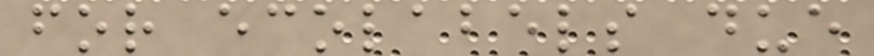for ecolabels due
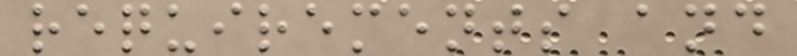requirements and
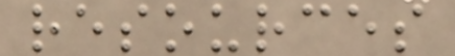resources
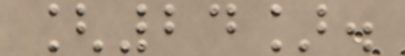[24].
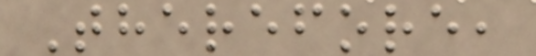Therefore,
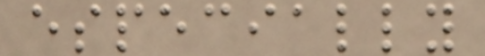especially
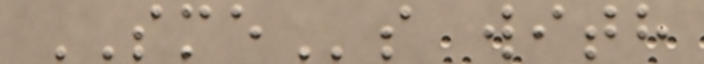SMEs with
